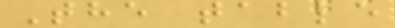The table
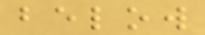below
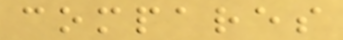compares
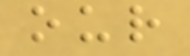our
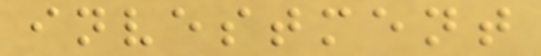investment
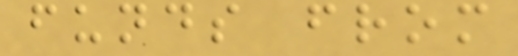funds from
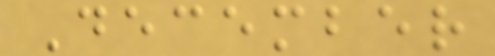December
